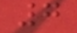7
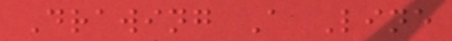Drawing A Line
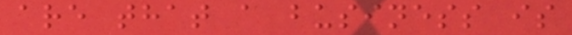are that a business is
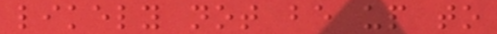likely not be up to
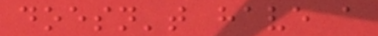doesn't have a
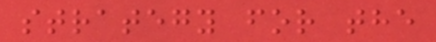strategy for the
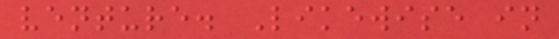venture. Likewise in
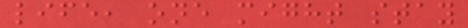life, one might stay
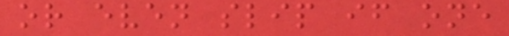or even slip if one
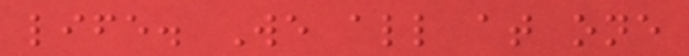life. We all at one
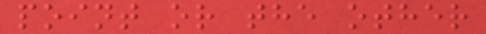point or the other
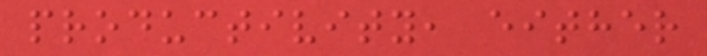productivity, either
